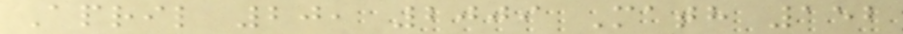April 20, 2009 Math 152
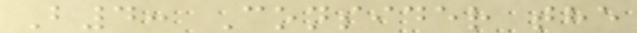B4: Consider the
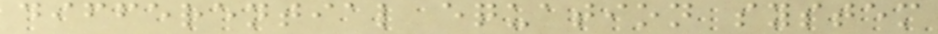differential equation system
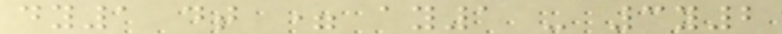dy1 dt = ay1 - 3y2
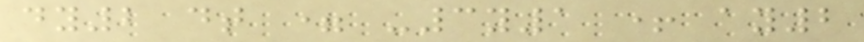dy2 dt = -3y1 + ay2
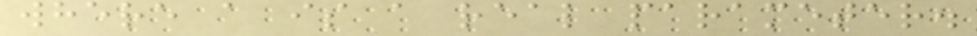where a is a real parameter.
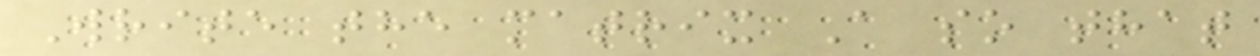Write the matrix A so that
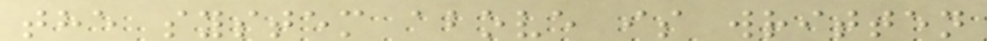the system above is written
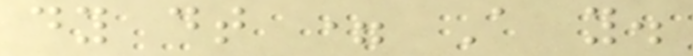dy dt = A y.
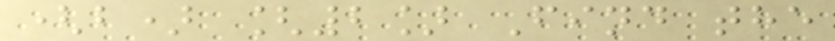(b) [2] Find the
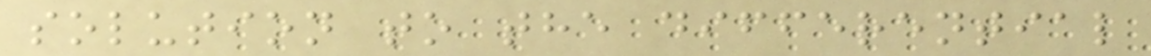solution to the differential
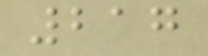217
